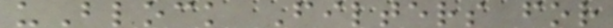uBlock Filters for
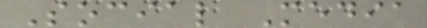Social Media
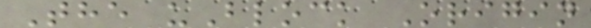The uBlock Origin
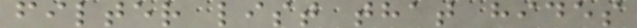filter list that hides
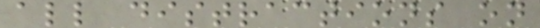all distractions on
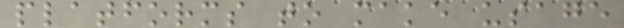platforms to make usage
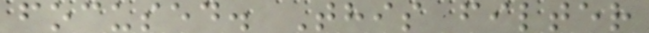focused. This filter
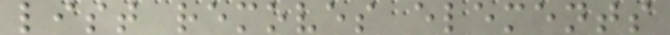list removes elements
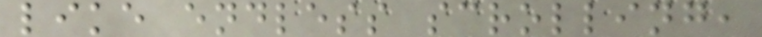like endless scrolling,
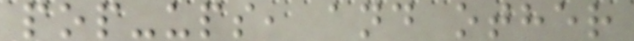pop-ups, and other
